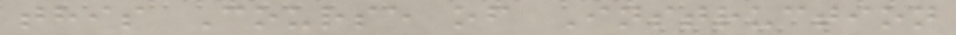this Course of Instruction
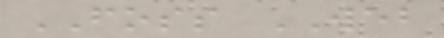FOSS WEB
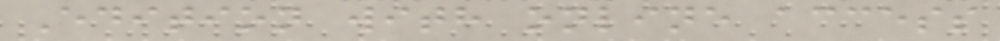Edition with online access
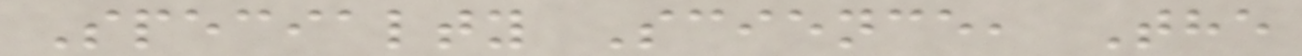Specialty Science, The
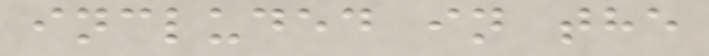included in the
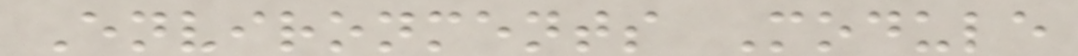Environments Module
